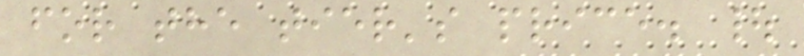for the tier's price. |
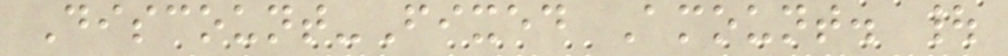Discount-Fixed Amount. |
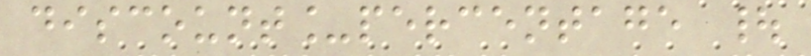discount_percentage |
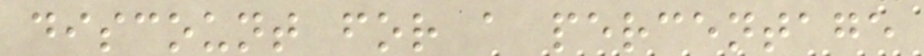discount for a percentage
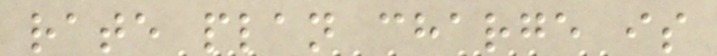rate plan charge is
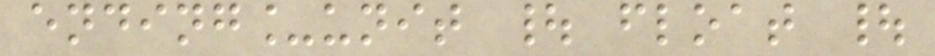ending_unit | float |
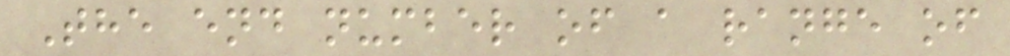The end number of a range of
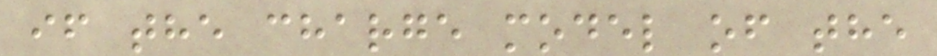if the charge model of the
